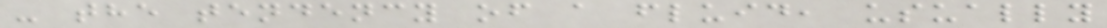- the tendency of a fluid, usually
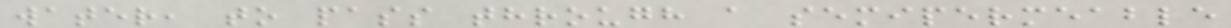water, to pass through a semipermeable
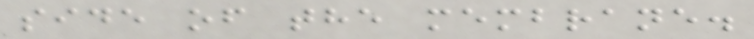side of the membrane.
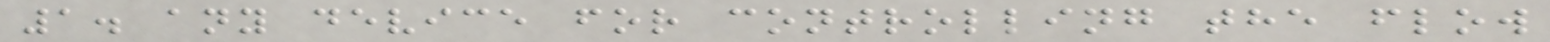1. any device for controlling the flow
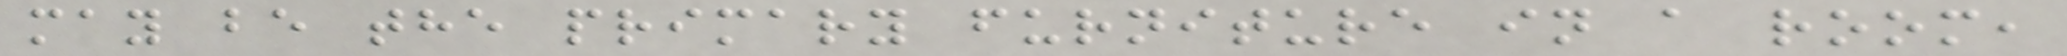may be the primary furniture in a room,
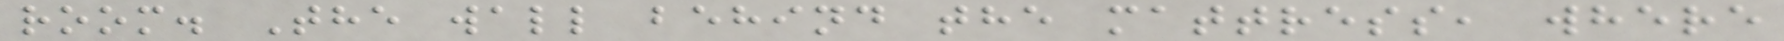room. The wall behind the mattress, where
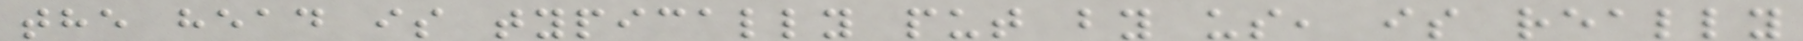the head is typically put by us, is really
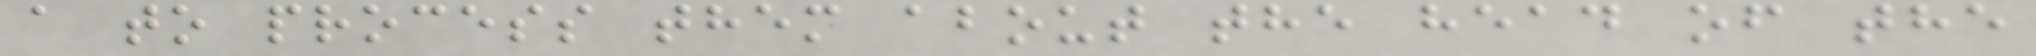a to process them about the head of the
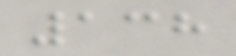138
